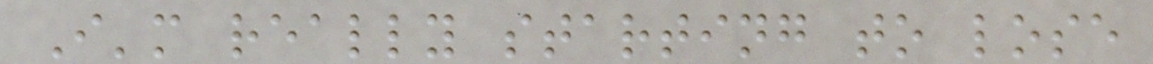I'm really starting to lose
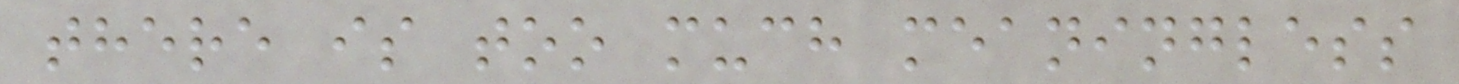there is too much meaningless
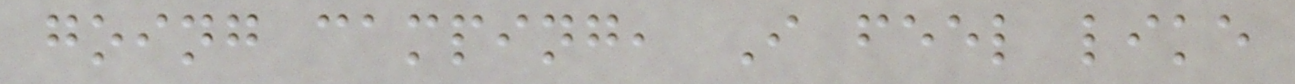going camping, I feel like
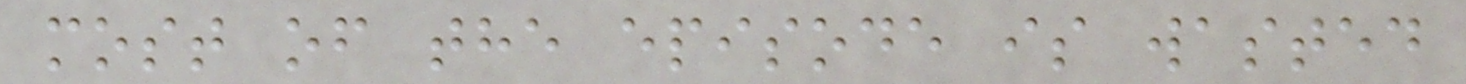most of the episode is wasted
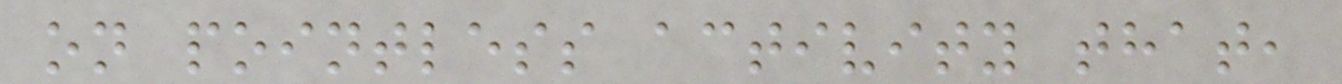on pointless activity that,
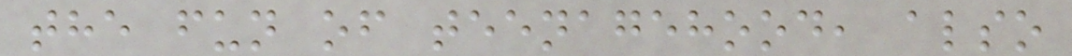the fun of teenagehood, also
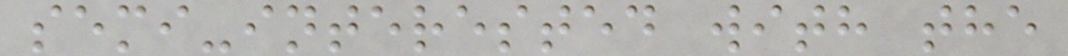semi-interested with the
